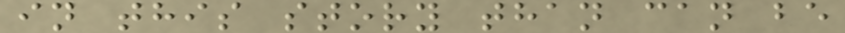in this story than can be
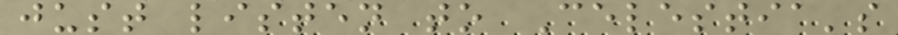just listen to Celestia's
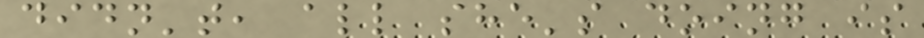didn't, all she's doing is
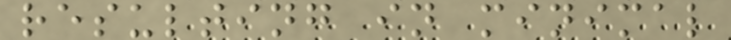resulting in minimal
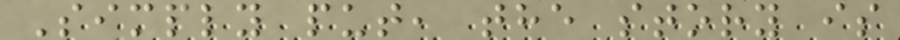Simply put, the story is
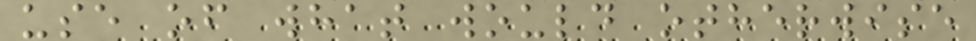use of what would otherwise
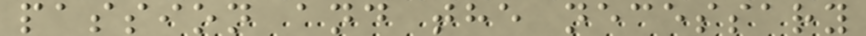passion and the necessary
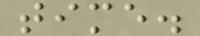time.
